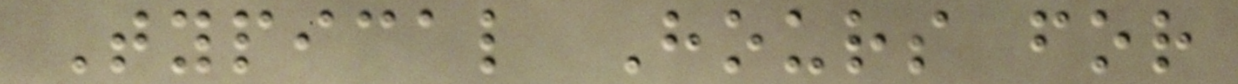Typical Hours for
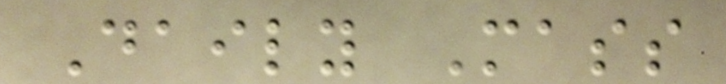Daily Mass
